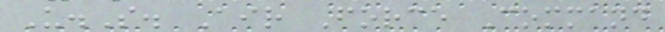U.S. Air Force Command
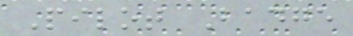Pilot Badge
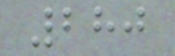280
